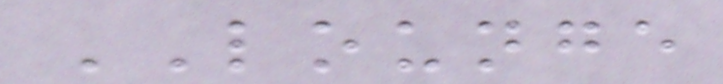LOUNGE
